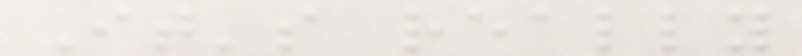It's really
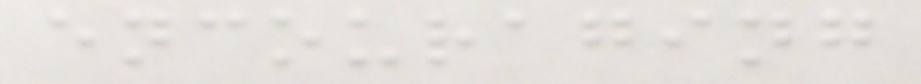encouraging
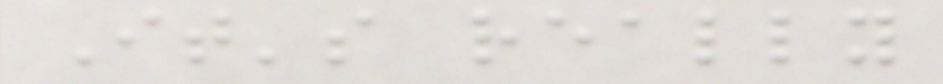It's really
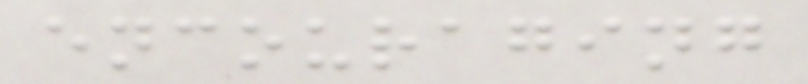encouraging
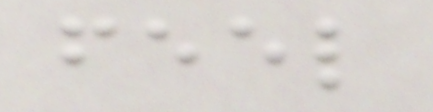feel
